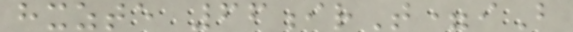hxzte 66irT=iB
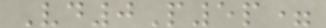Vd0P5p=
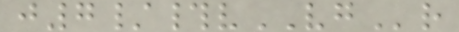j7/#vVGr
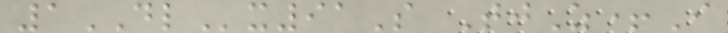1DLx91S TjZ+I
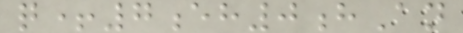q+7eh0hAn
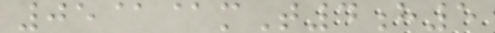05@@mT4h5
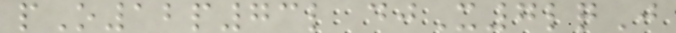pO12p73l djX7lqJ
